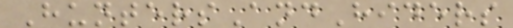HuntersAndHiders
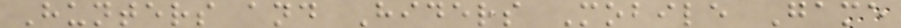Hunters and Hiders Mobile Game
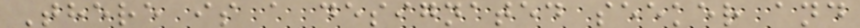There is a designated seeker and
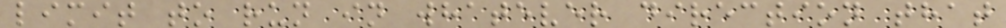limit to run in whatever direction that
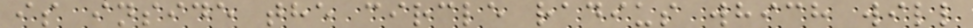is inside the circle radius which will
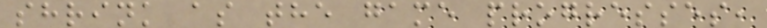shrink as the game progresses,
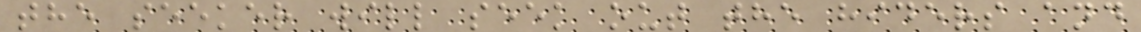the seeker will seek out the hiders and
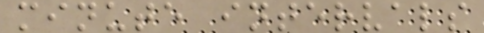minute intervals
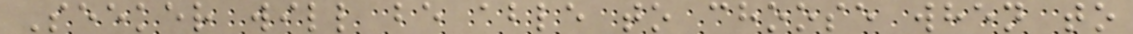Seeker will be able to choose when to
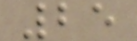25
